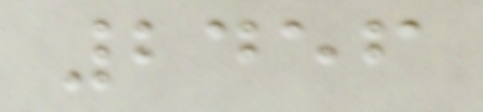2456
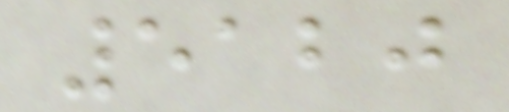5120
